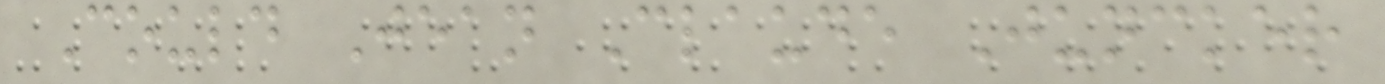Could Jean Claude Juncker
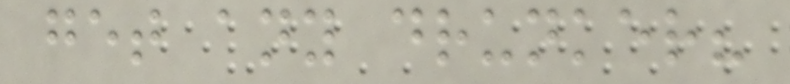get any drunker?
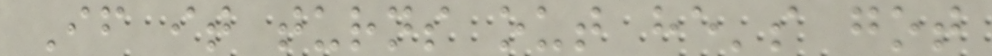If it turns out he's got
